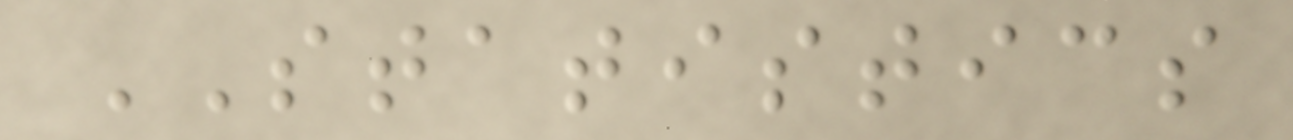STATISTICS
